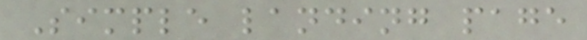Simple landing page
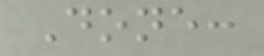Done:
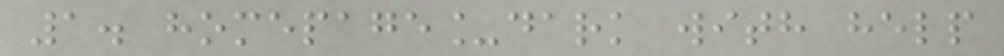1. homepage_dark with help
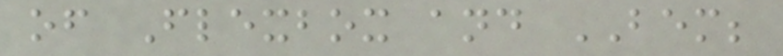of Flexbox and BEM;
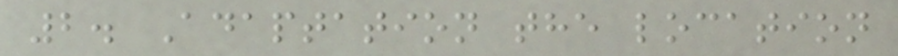2. Adaptation the location
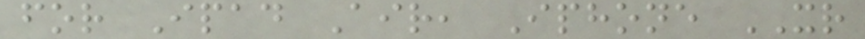for Ipad Air, Iphone XR
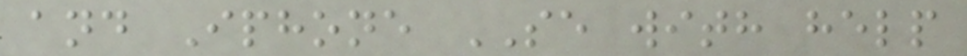and Iphone SE with help
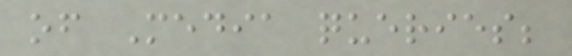of Media queries;
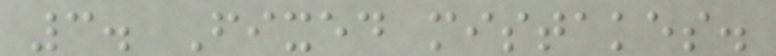3. Fixed mistakes.
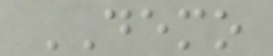DEMO
